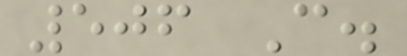506 C.
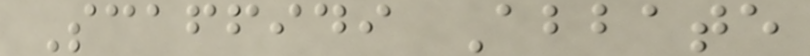Scaffidi Abbate
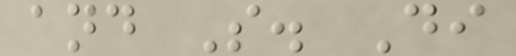and S. Di
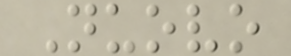Nuovo
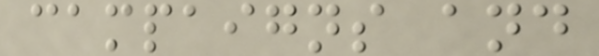campaigns and
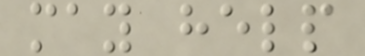may help
